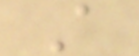A
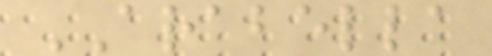ARABELLA
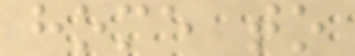home to
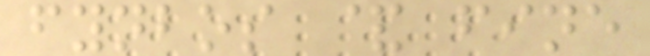fynbos & fine
